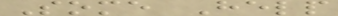Some Help
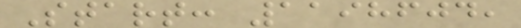Start: 1198604,
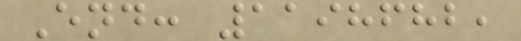End: 1198682,
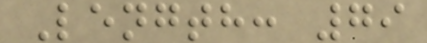Length: 79
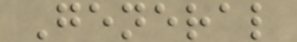General
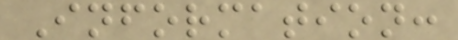Information:
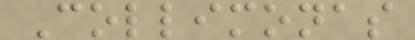Collimonas
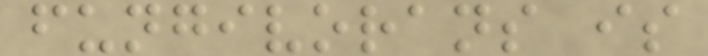fungivorans is
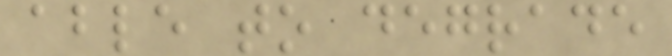able to degrade
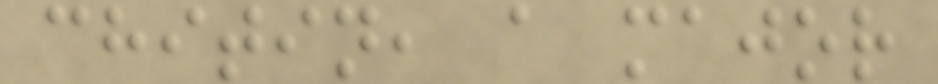chitin, a major
